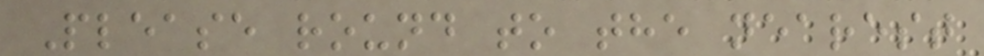Please round to the nearest
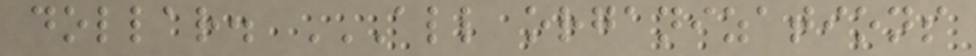dollar. ALL ORGANIZATIONS
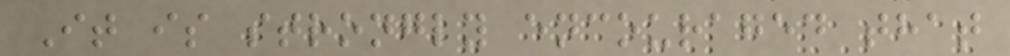It is strongly encouraged that
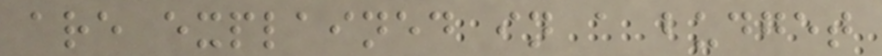are explained in a budget
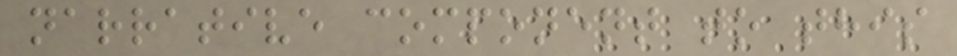narrative component to this
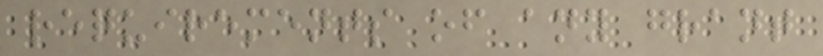requirements of any grant
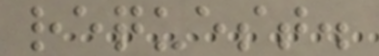request.
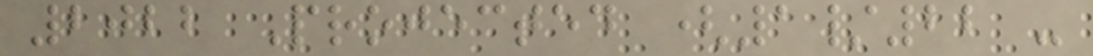2022 Projected (1/22 -
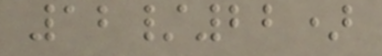12/22)
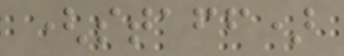(staff)
